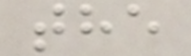the
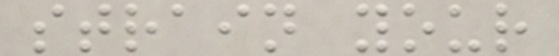strain your
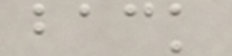back
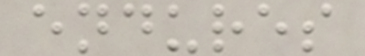endures
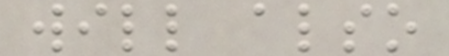will also
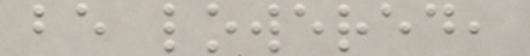be lowered,
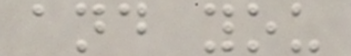and you
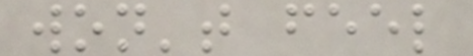won't feel
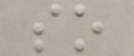so
